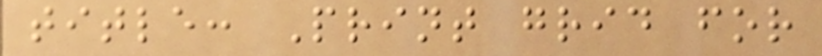title: Print grid for
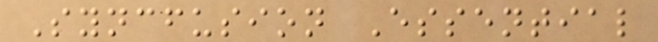Syncfusion Essential
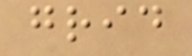grid
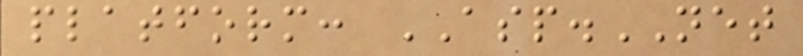platform: ASP.NET
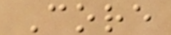Core
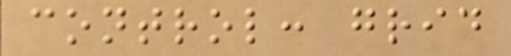control: grid
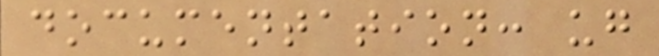documentation: ug
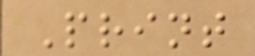Print
